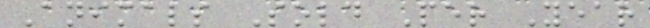Animals Sold Per Year
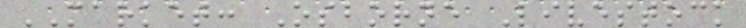MARKET: Osborne Livestock
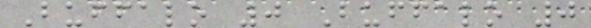Buffalo 0 Buffalo 0
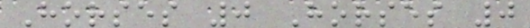Horses 0 Horses 0
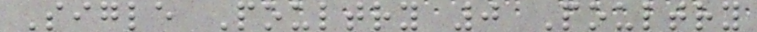Sigle Poultry 0 Poultry
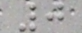0
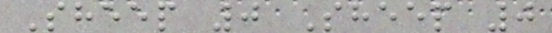Sheep 0 Sheep 0
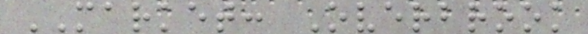MARKET: Overbrook
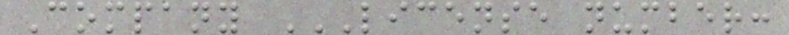Company LICENSE NUMBER:
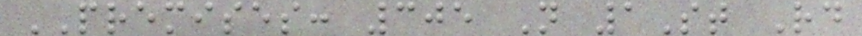PREMISES: 305 N 1St Rd
